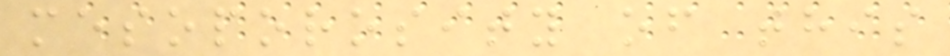mesoporosity of this
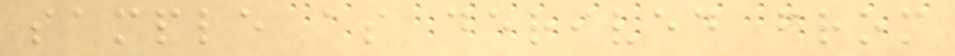sample as derived from
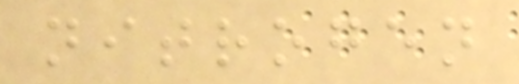nitrogen
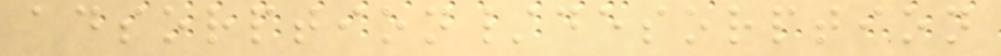adsorption/desorption
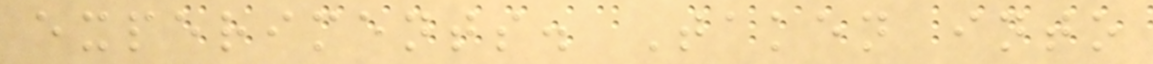experiments. Taken into
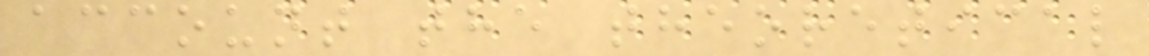account the theoretical
